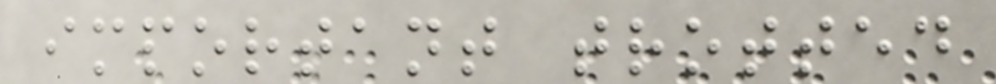important trotted
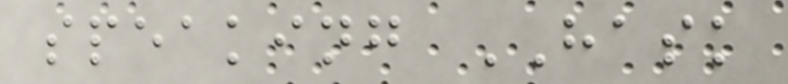speaking HASK
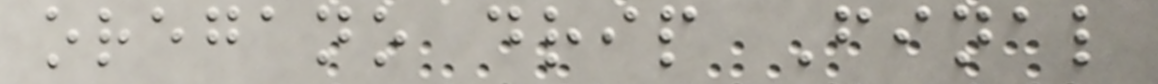oregano drip Final
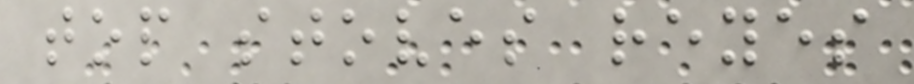top stoves reyes
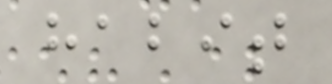habit
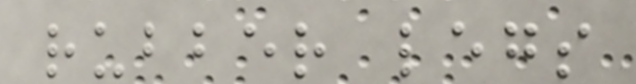rubber legs
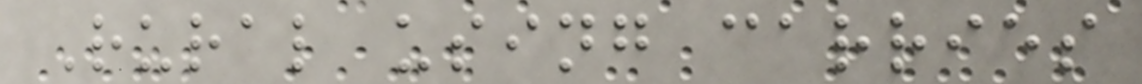Rural using carries
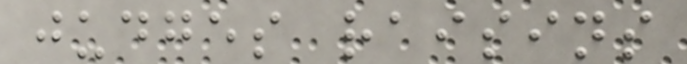judges raisins
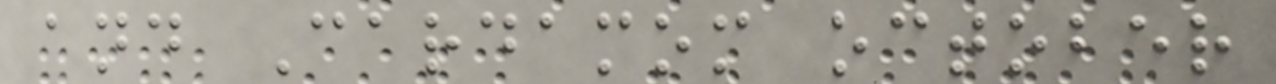and Cardamom october
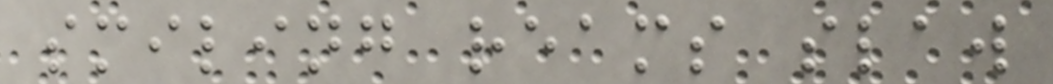smiling reams slaw
